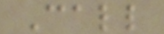Call
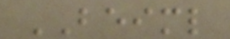BEIML
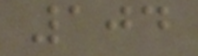104
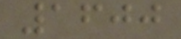1600
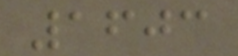1603
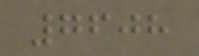7608
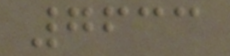7633
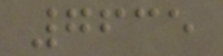7635
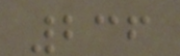236
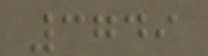3749
